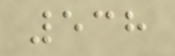538
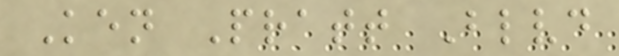Ken Pratt Blvd
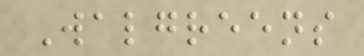Walgreens
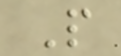P
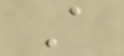A
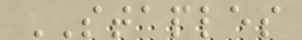STAPLES
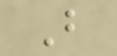B
